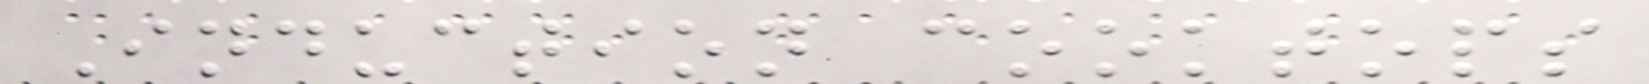Induction cooktops
